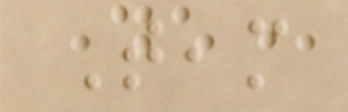Team
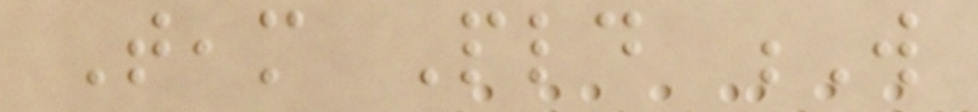Team Pld W
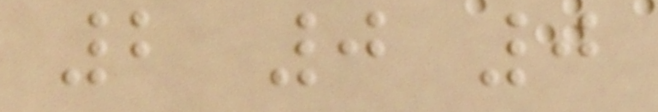2 0 0
